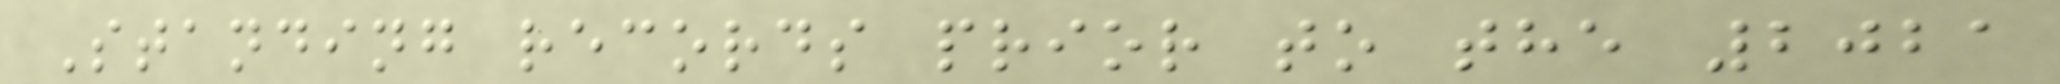Standing records prior to the 2021
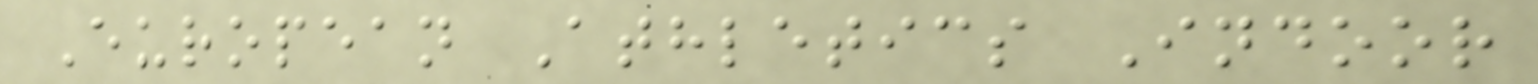European Athletics Indoor
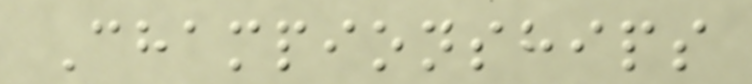Championships
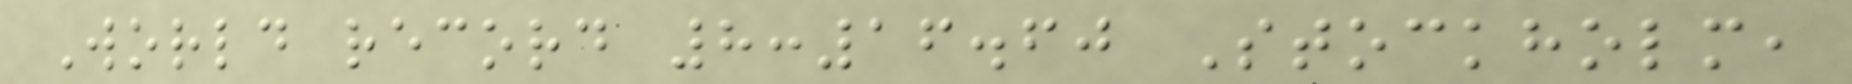World record 8:16.60 Stockholm,
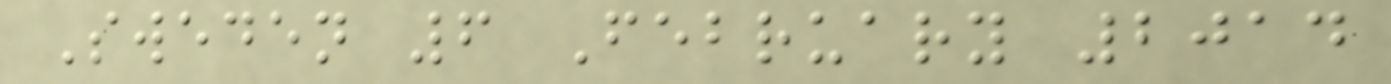Sweden 6 February 2014
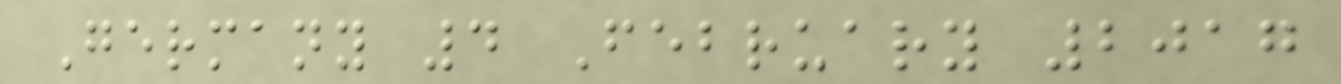Germany 4 February 2017
